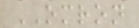OMRON
